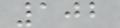102
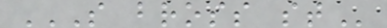S BROSS ST
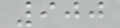900
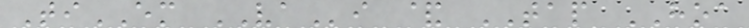TiEM VAi & TAP HOA
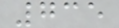735
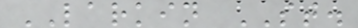LARKIN ST.
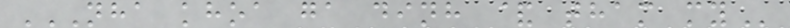NHA KHOA GA DINH & THAM MY
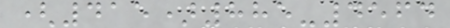(415)885-4564
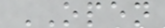OPEN
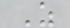Z
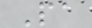Pa
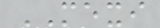MEXI
